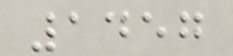1457
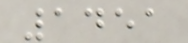1451
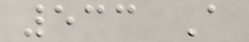533 A
